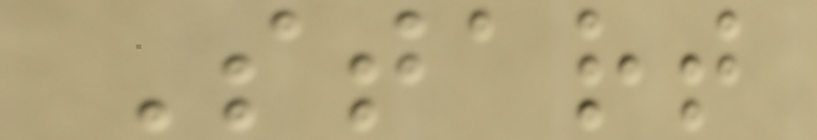Start
